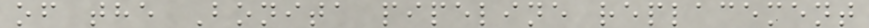of the Bonita pipeline replacement
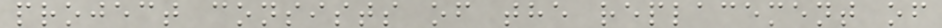project consists of the replacement of
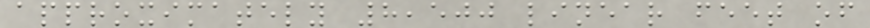approximately 8,500 linear feet of
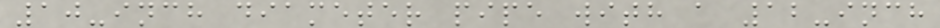10-inch diameter pipe with a 12-inch
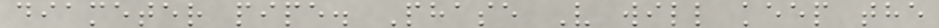diameter pipe. Phase V will keep the
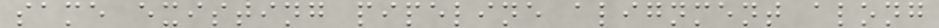same existing pipeline alignment along
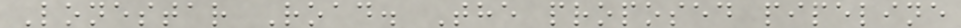Lonestar Road. The proposed pipeline
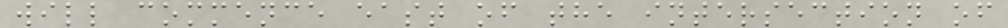will commence east of the intersection of
